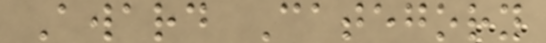Award Category
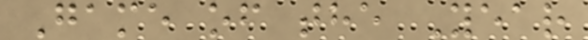Game of the Year
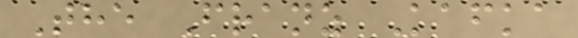The Franz Kafka
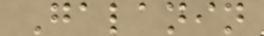Galanin
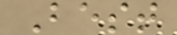Best
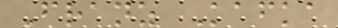Franz Kafka
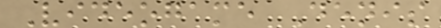Videogame Denis
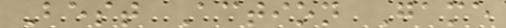Best Action Game
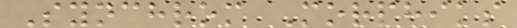Synchrom Morphiks
